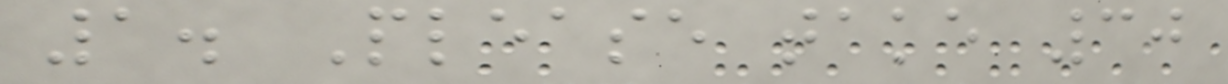1. Please take 30
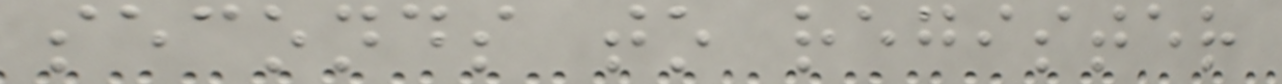seconds to register
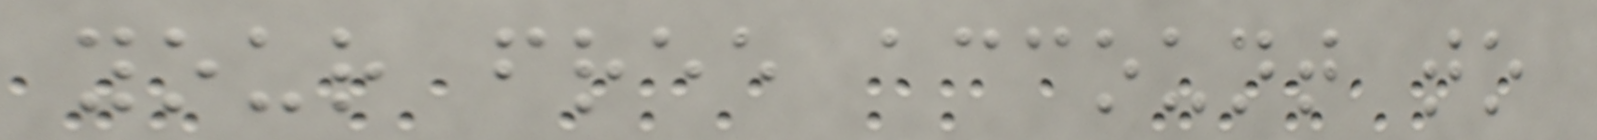your free account to
